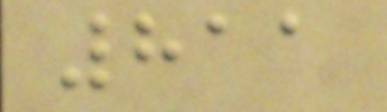811
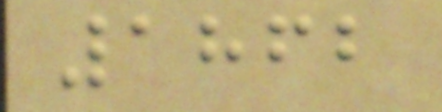1862
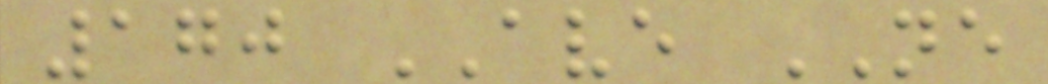170 AVE NE
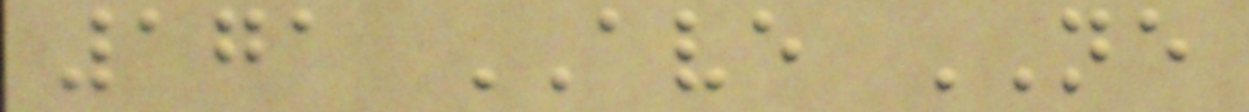171 AVE NE
